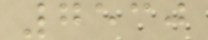7530
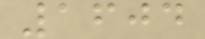1604
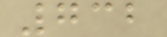732
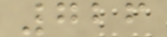726
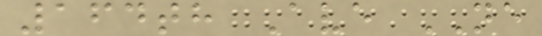164th Ave NE
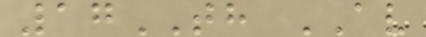17TH AV
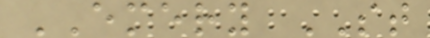EMERY ST
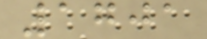1701
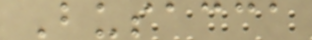Busacca
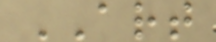ART
